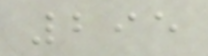295
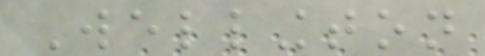Wellington
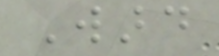Ward
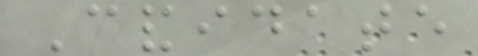Candidate
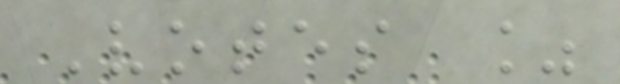Votes %
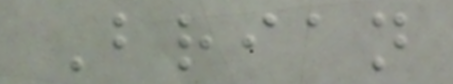Brian
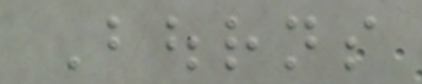Bourns
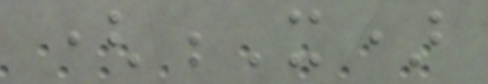(X)
